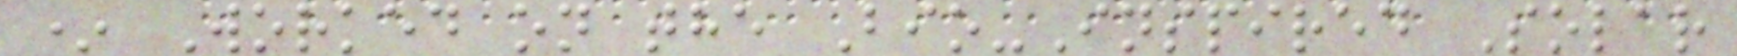* Worked on the Bio-Inspired Solar
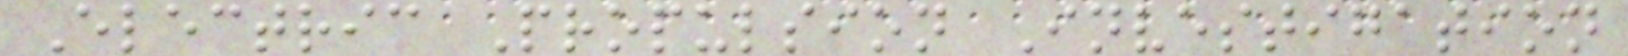Electric Propulsion Investigation
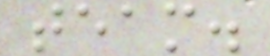team.
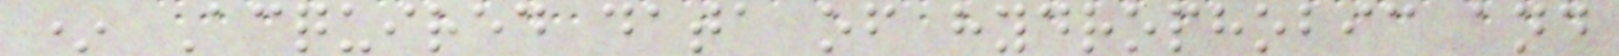* Acquired data of hydrophobic and
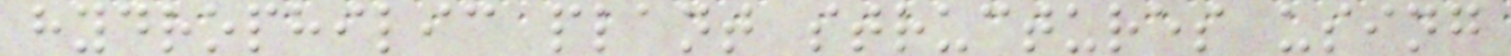hydrophilic plant structures using
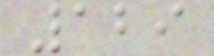129
